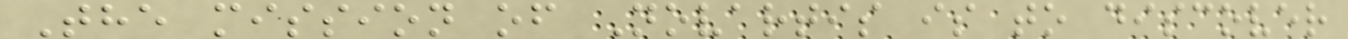The mission of Novartis is to discover
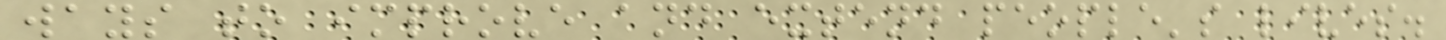ways to improve and extend people's lives.
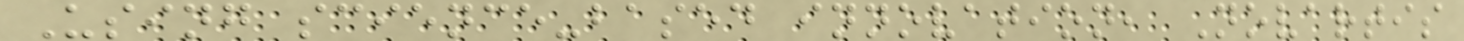Using science-based innovation, Novartis
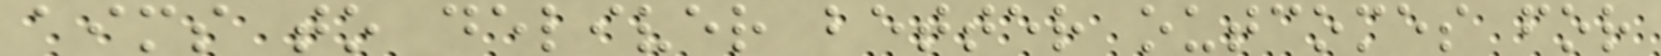aims to deliver better outcomes for
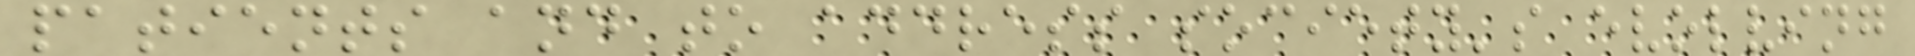patients and to address society's evolving
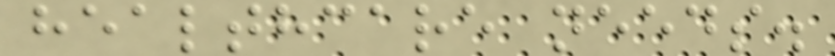healthcare needs.
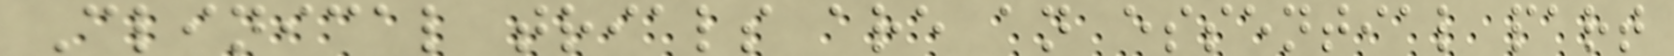Clinical trials are an essential part
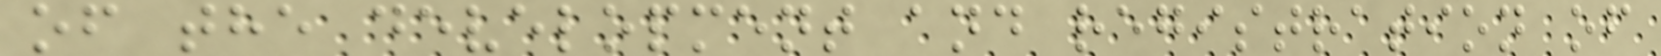of the development and registration of
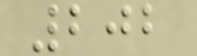202
